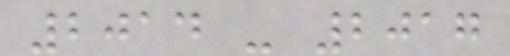2014 - 2017
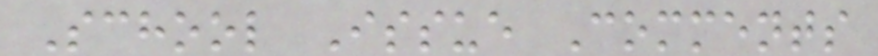School Issue Comments
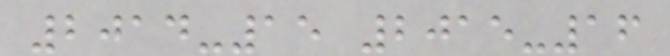2014-15 2015-16
